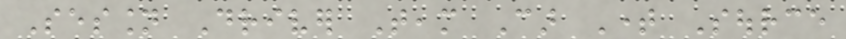Session Driver Team Car Time Source
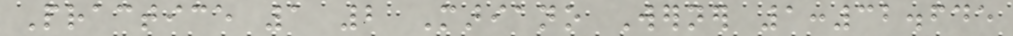Practice 1 2 Mariano Werner 1:32.645
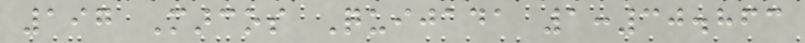197 Marcos Quijada 1:30.863
